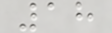18
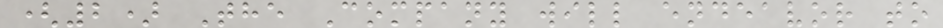(2) The Company will endeavor to
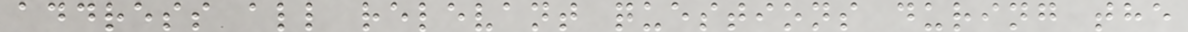address all relevant questions during the
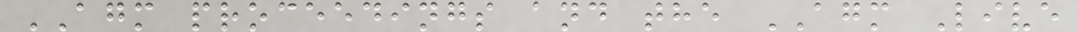AGM proceedings and the AGM Live
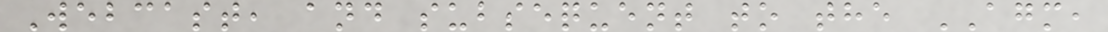Webcast, and subsequent to the AGM,
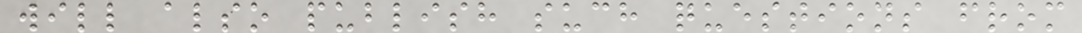will also publish such questions from
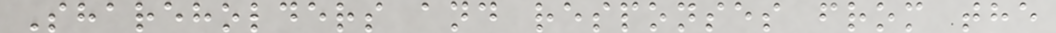Shareholders and responses from the
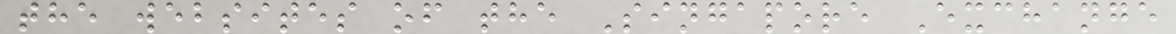the websites of the Singapore Exchange
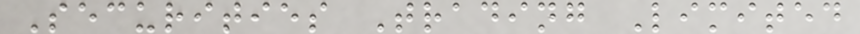Securities Trading Limited
